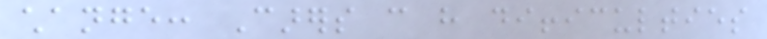change: Carers can have difficulties
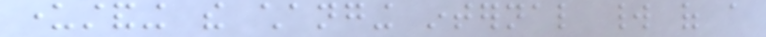understanding the changing internal world of a
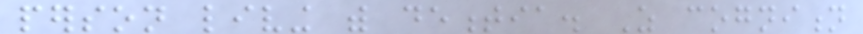person living with dementia. As cognition
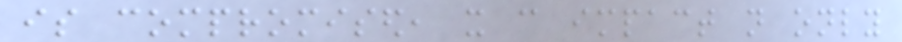is compromised, it can impact not only
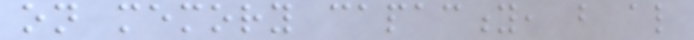on memory capacity, but also
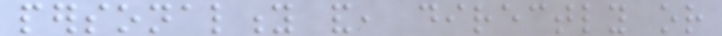personality and, directly or
